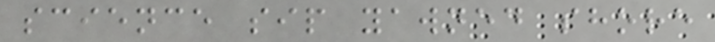science sip yawned shore
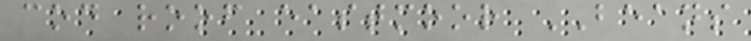cod roof eastmoor BEANS
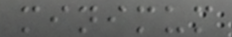minimum
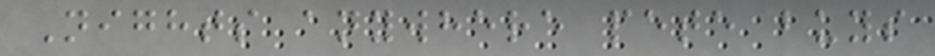Nights anywhere pete buys
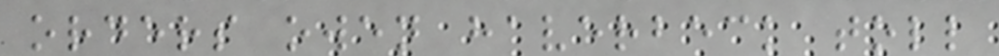orders owen haverbeck toll
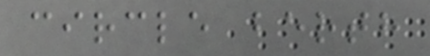circle berth
